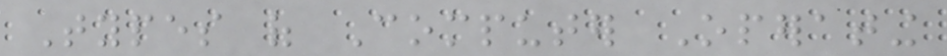Types of Computer Operating
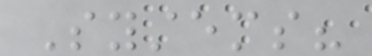Systems?
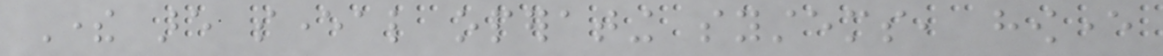There are several operating systems, however
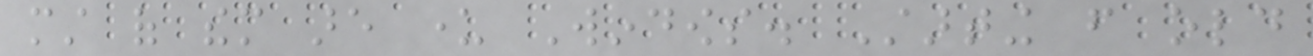must of them are under Windows. Starting from old
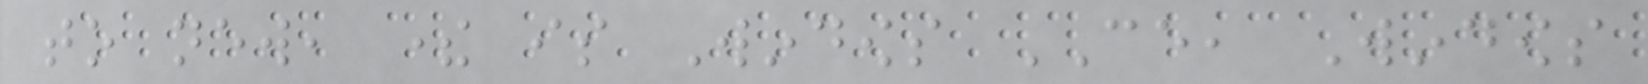to new, there is Windows CE, Windows
